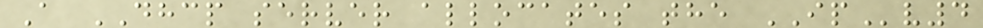A DHCP server allocates the IPv4
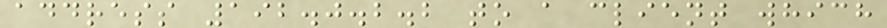address 192.0.2.2 to a client which
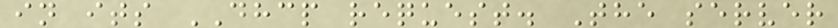in its DHCP request. The server
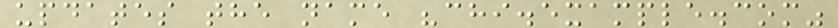updates the name "chi.example.com"
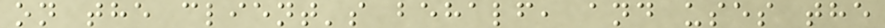on the client's behalf, and uses the
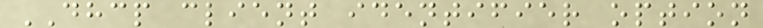DHCP client identifier option
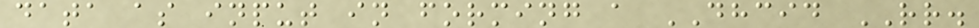data as input in forming a DHCID RR.
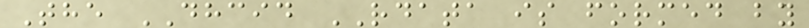The DHCID RDATA is formed by
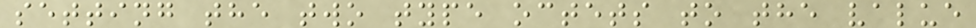setting the two type octets to the value
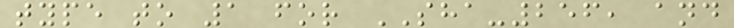type to 1 for SHA-256, and
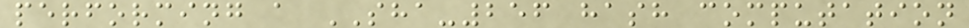performing a SHA-256 hash computation
